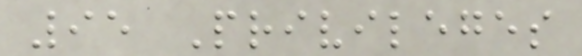95 Privileges
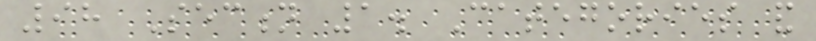98 Section 1. Categories and
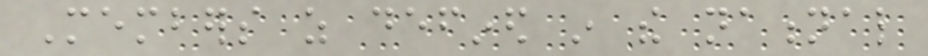Members as defined in the national
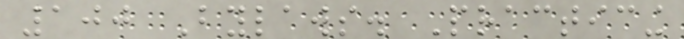100 Bylaws. Practicing
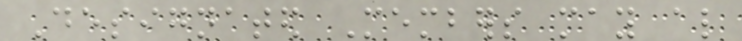Designated Members may also
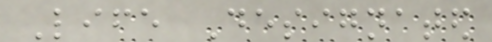Life Designated
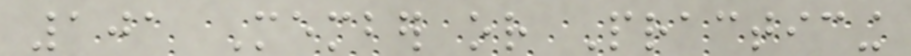101 Member or Practicing
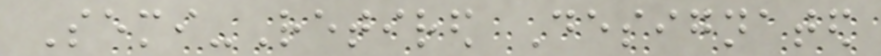Semi-Retired Designated
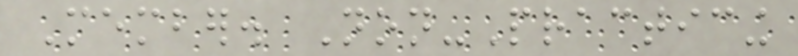Member. Non-Practicing
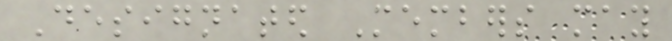Designated Members may
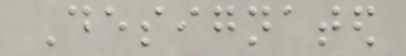Designated
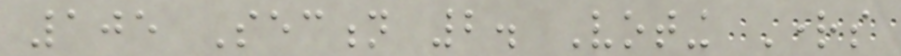105 Section 2. Voting Rights
